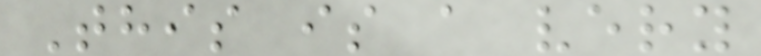This is a very
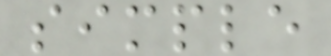simple
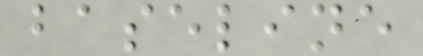baseline
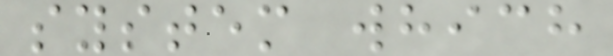system which
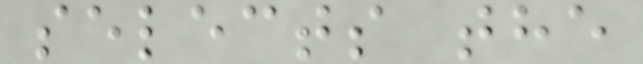selects the
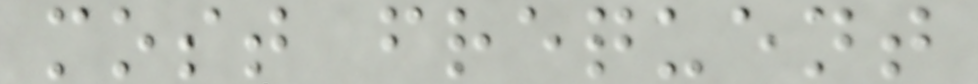most frequent
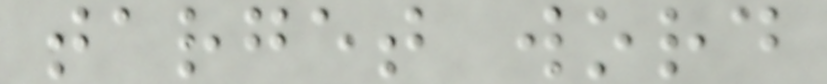target word
